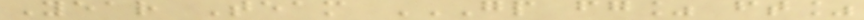Year Team GP FG% FT%
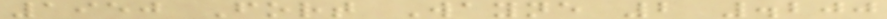1950 Fort Wayne 2 .200
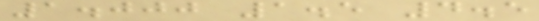1.000 1.5 4.5
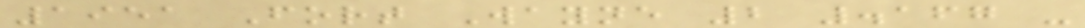1951 Fort Wayne 2 .167 -
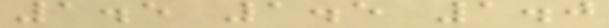1.5 1.5 1.0
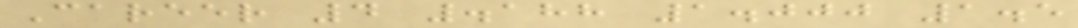Career 4 .188 1.000 1.5
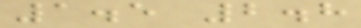1.5 2.8
